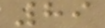89
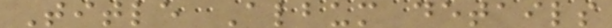Title Album details
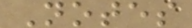Notes
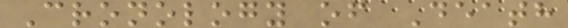Cronology of Death
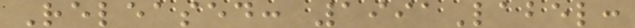Released: 1991Label:
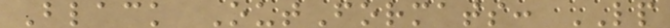Black OutFormats: LP
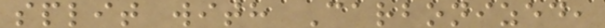split with Carbonized,
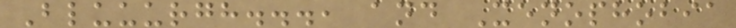Bluuurgh..., and Xenophobia
